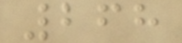268
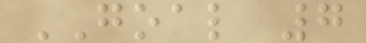GOAL 7
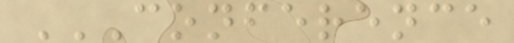CONFERENCE
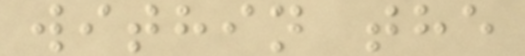within the
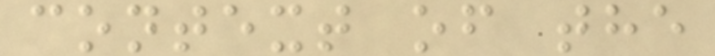context of the
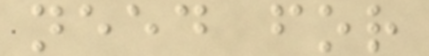need for
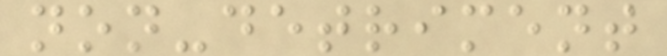non-detriment
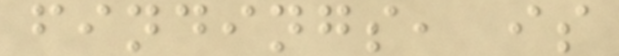findings, is
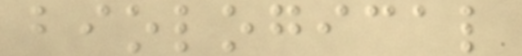biological
